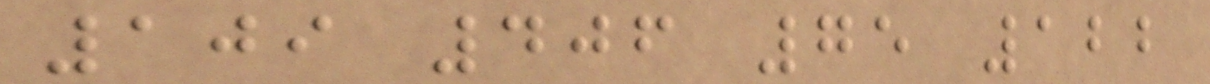109 406 75 122
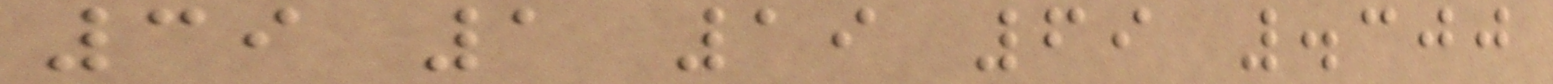39 1 19 69 .300
